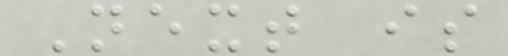Next is
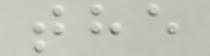the
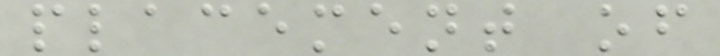placement of
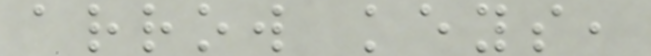arrow keys,
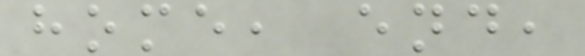home, end,
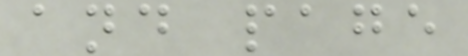and page
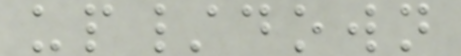up/down
